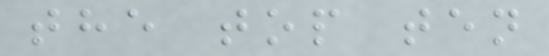the top ten
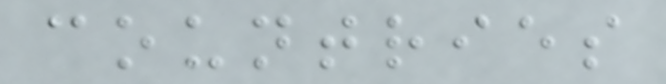countries
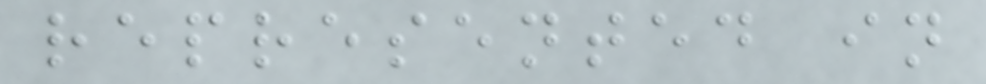represented in
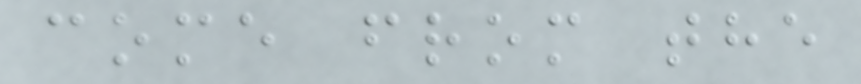come from the
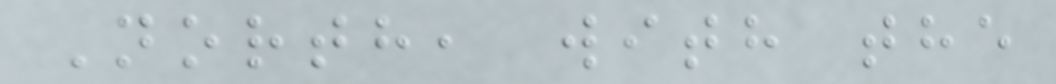North, with the
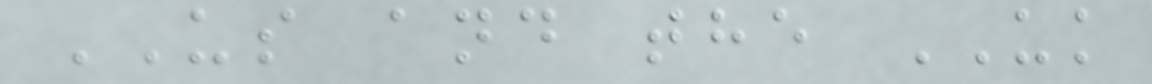US and the UK
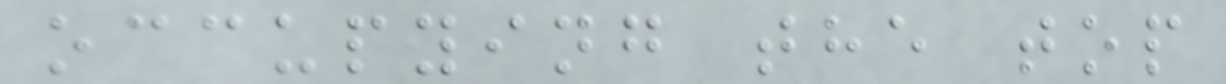occupying the top
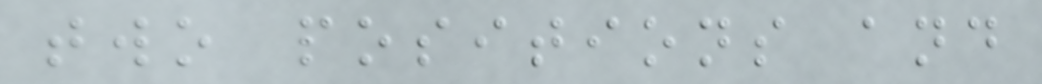two positions and
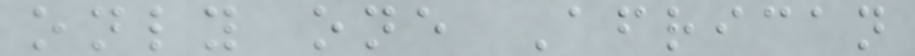only one African
